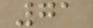71
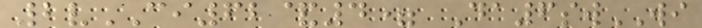2vCI62&4= Da6swWI
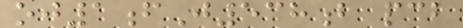oj1fJ538b pcb
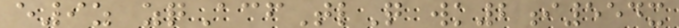e9z zqAcfTlQ wk2i554x
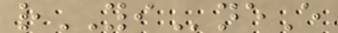rYIneE
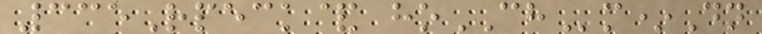335Rpeck& hoCHm*Dn
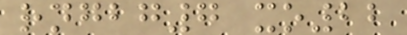rngbg7 xo22
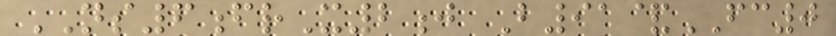NS6frX2j B91&FC0
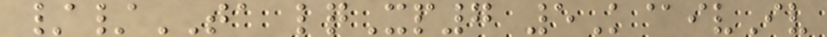//TA lqXp7 5K@ivIv
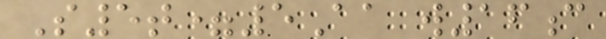S5t=5Aa w16c
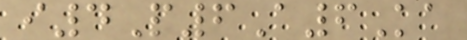i4P6A6Ka
